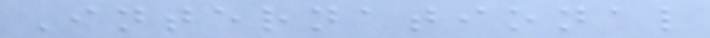International
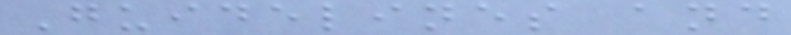Guidelines and
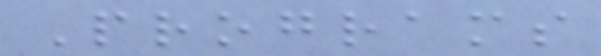Programs
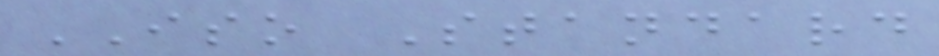ISO Standard
